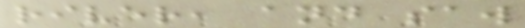river, and saw
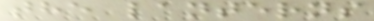the lanterns
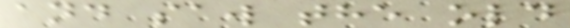and saw the old
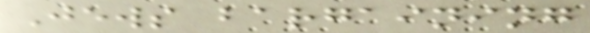Jews bargaining
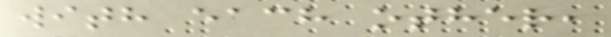with each other,
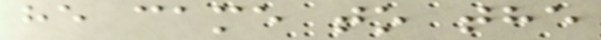he came to the
